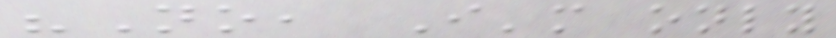"No, I'm only
